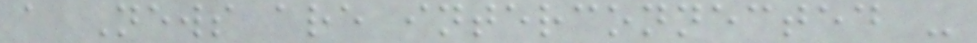a News are interconnected -
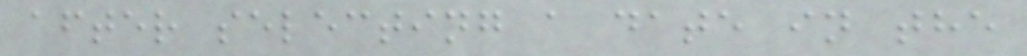after selecting a date in the
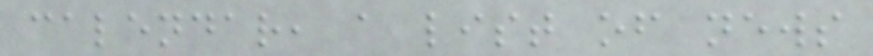calendar, a list of news
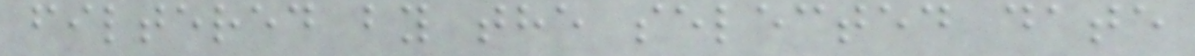filtered by the selected date
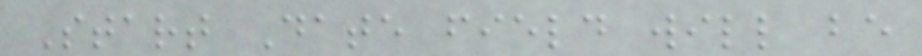Start Date field will be
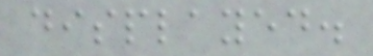displayed.
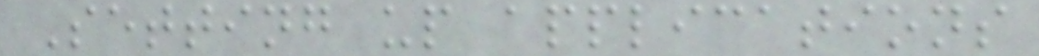Setting up applications
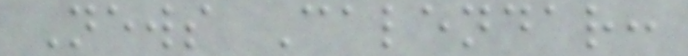News Calendar:
